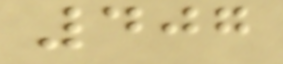407
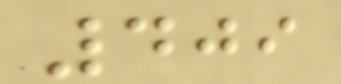409
